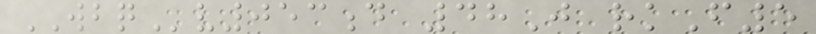WBQv053d 48J rkF5
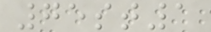75st1
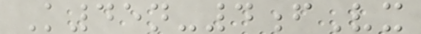K45n-4fVx
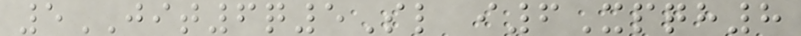5JIT6q5Sl i6Xpqh8
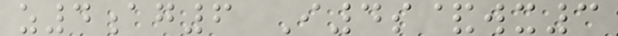z4ag6 I4s&wx3
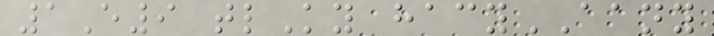1E9 tlKy hacyAANY
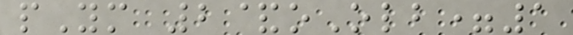pYm 2&oOlb=1
